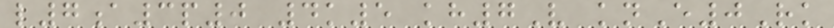l7a3p0 4k5 kh7V knE0Rk
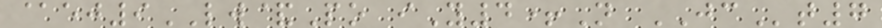@ej9LW&Po iY4+N JCt7
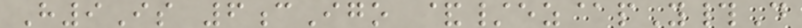H9Is 6cIgo &/ez@pY#D
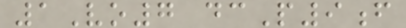1Vo7 dcP9f
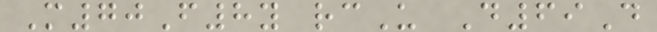M70F8y rcU D69D
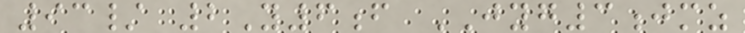93/ 2Y6f JYG3jmz
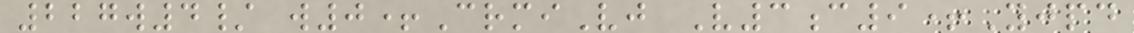227w4/ w0+CrmiVj V3c9+Yjpd
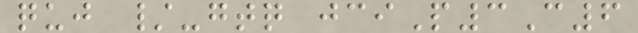quj /-gtq jciP3C6
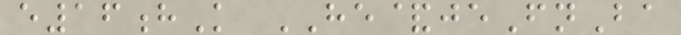e16hK HE&jeFnBa
